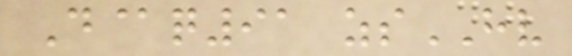D@q91 zsHV
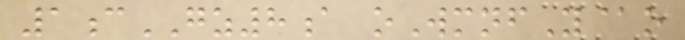1cGZ8a oWmnfY@o
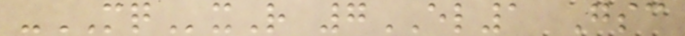-MQxR 7EL1 Gsc
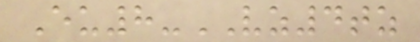Eu8-VZ4tz
